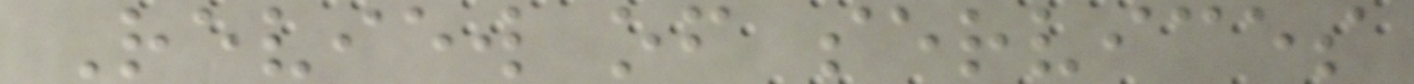Review of services
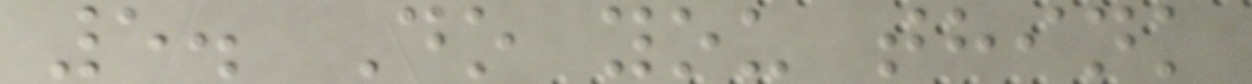5. Do you think
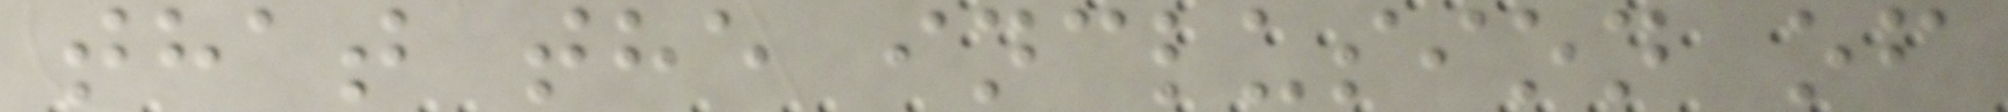that the inclusion of
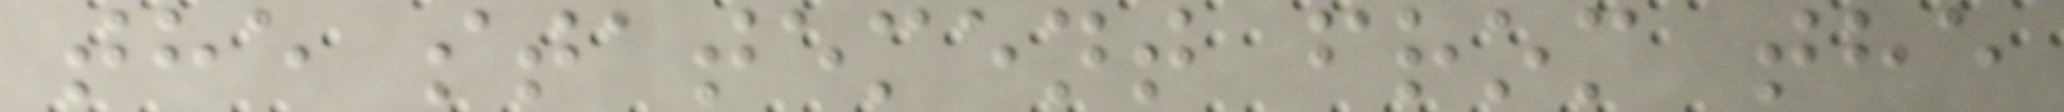the statement from the
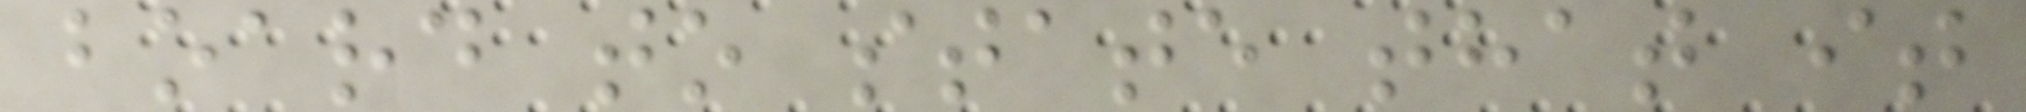board to state that it
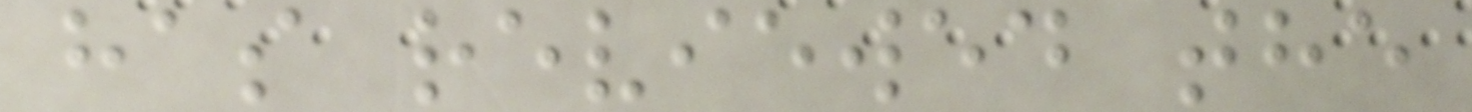has reviewed the
